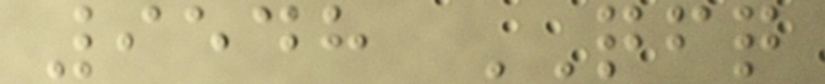9548 QFQ
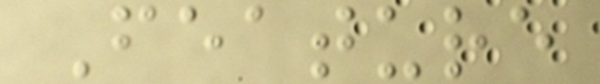Feature
